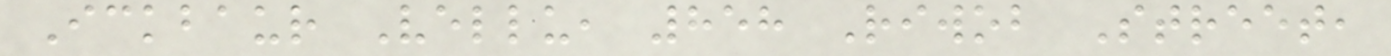Ickbaur Vellu, 858 Riwob Street,
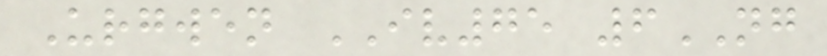Urgwen IV75 6NG
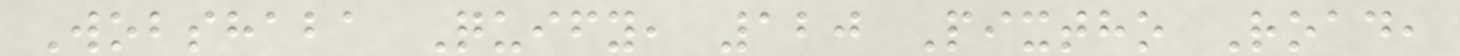Wobshaba Quify, 120 Pixtho Road,
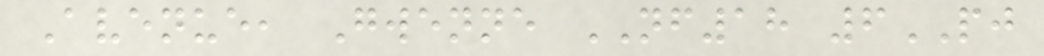Avenue, Gwenne NF18 6PJ
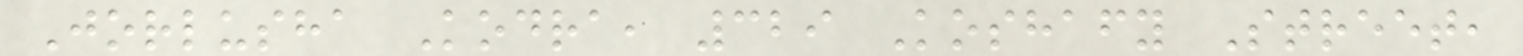Jorlusha Kodra, 329 Koshafy Street,
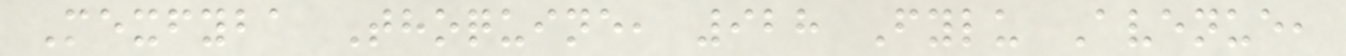Mexfyba Thoquine, 928 Fylu Avenue,
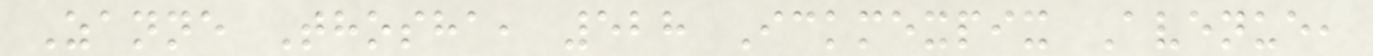Zanne Thosha, 528 Ickmexpix Avenue,
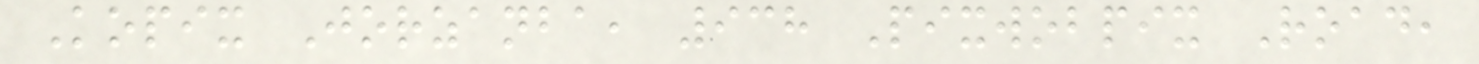Kopix Jorzanba, 938 Pixwobpix Road,
